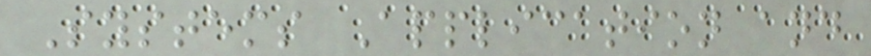Systems Application and
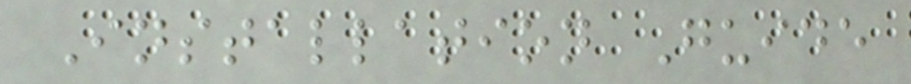Installation Guide
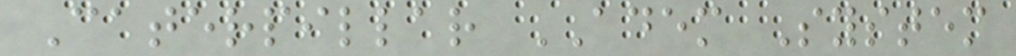Caterpillar ADEM System
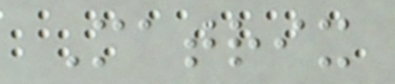Matrix
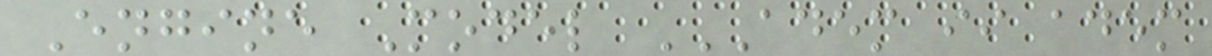Engine Model ADEM II ADEM
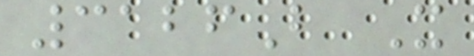3126B X
